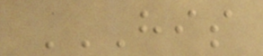HIS
